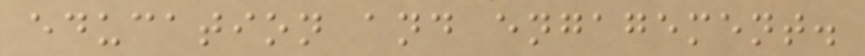education and engagement.
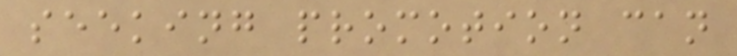seeking promotion can
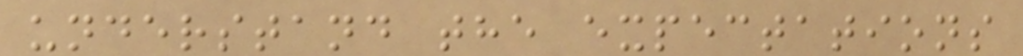understand the expectations
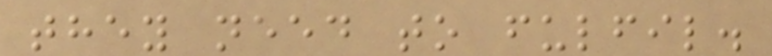they need to fulfil.
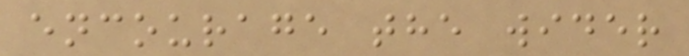encourage the wider
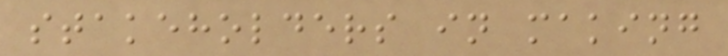stakeholders in making
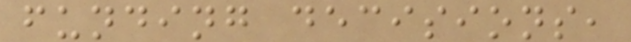funding decisions,
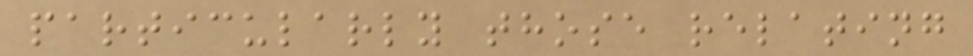particularly those relating
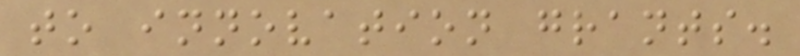to innovation grants.
